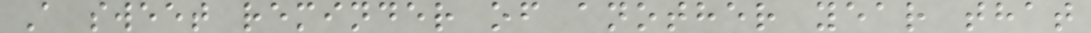A sweet reminder of another year that
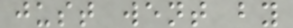just went by
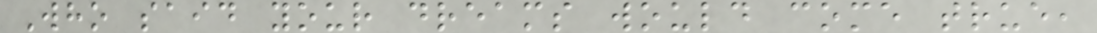Who said your dreams would come true,
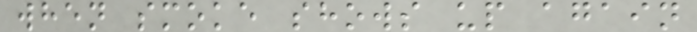when smoke shows up again
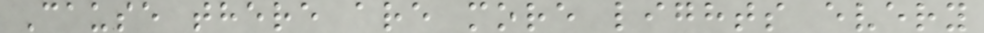Cause there are more lights every
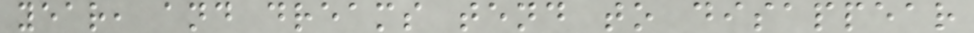year, and dreams tend to disappear
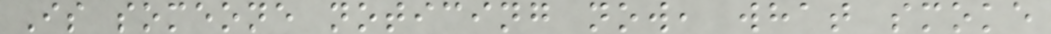Is someone noticing now, what smoke
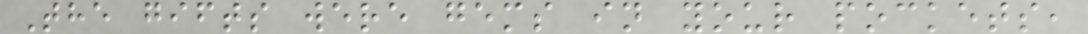The gifts were gems in your pockets,
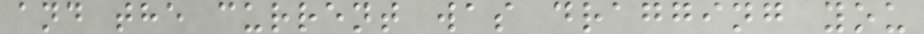and the current was dragging you
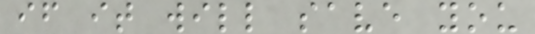if it will save you
